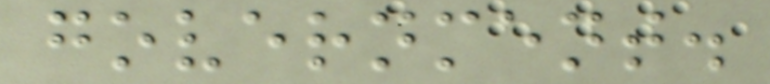government.
